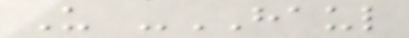U -HAUL
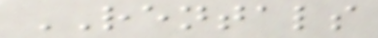RENTALS
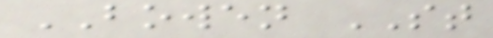BOWEN ST
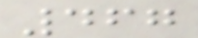467
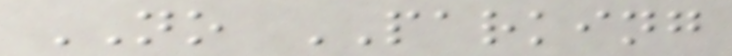NO PARKING
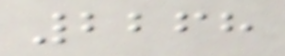2268
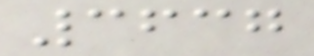3637
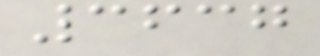3637
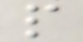p
